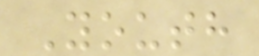Youth
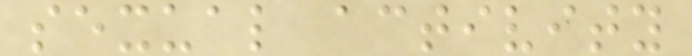sexual activity
